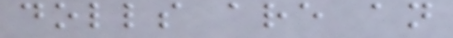dolls are an
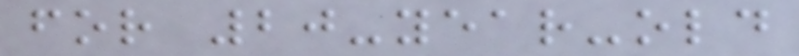for 20-year-old
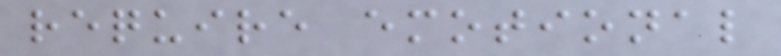require emotional
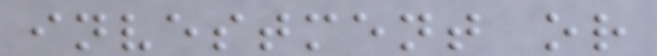investment or
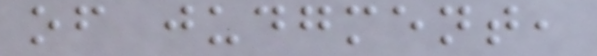of judgment,
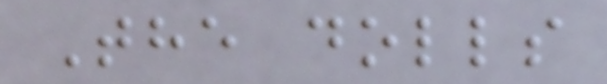The dolls
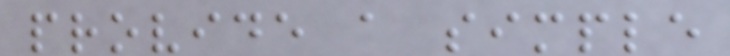provide a simple
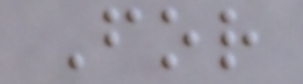For
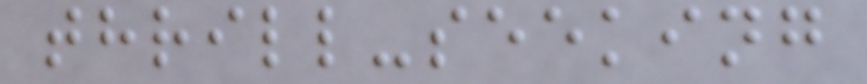thrill-seeking
